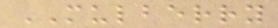MULBERRY
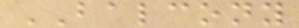BALCONY
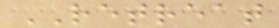RETREAT
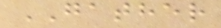GATHER
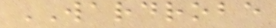WARDROBE
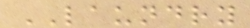LAUNDRY
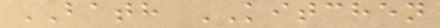BATH KITCHEN
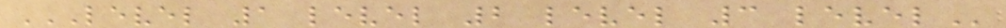LEVEL 1 LEVEL 2 LEVEL 3 LEVEL
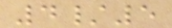4/5
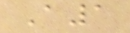A1
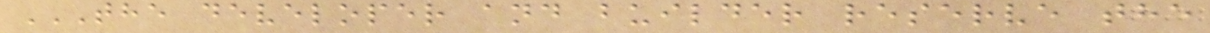THE DEVELOPER AND BUILDER RESERVE THE
